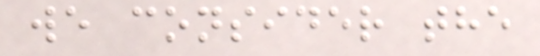we consider the
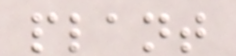plant
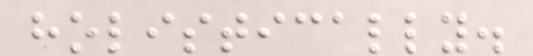holistically.
